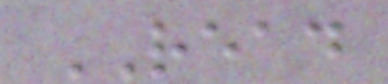READ
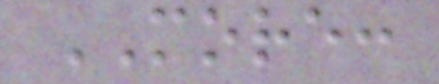MORE:
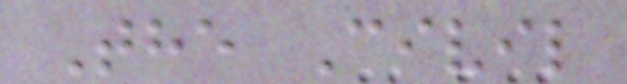The Civil
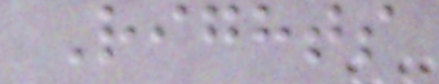Rights
